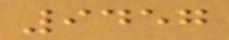9457
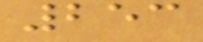253
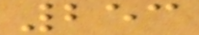253
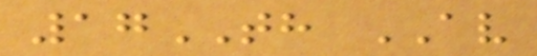17TH AV
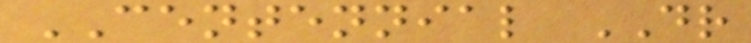CENTENNIAL DR
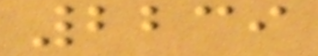2239
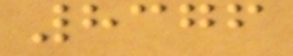8376
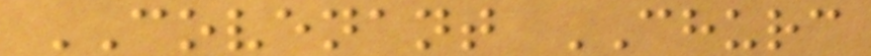COVENANT CHURC
